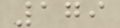179
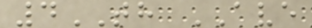4TH AVE
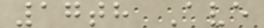17th Ave
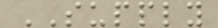SUPPLY
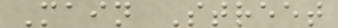Main Street
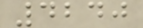4240
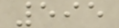595
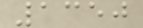1350
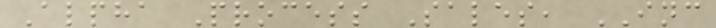Alpha Process Sales, INC
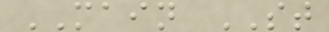MAIN ST
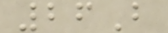26B
